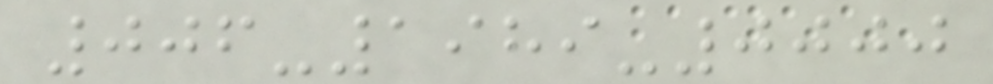006-1989-0000
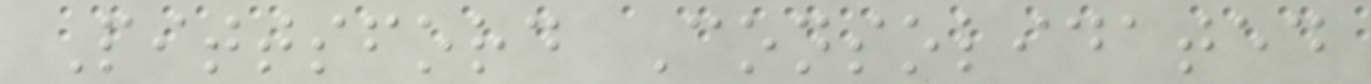Pittsford Consolidated
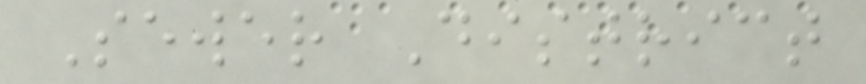Sewer District
